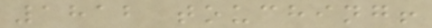1812 touching!
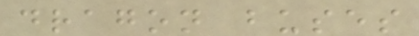dragon buses
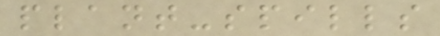plant-spills
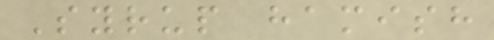Syrup hamish
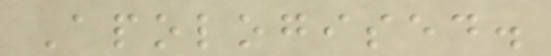Apologised.
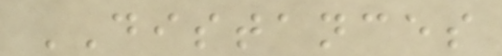DISTANCES
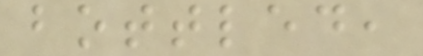bottled,
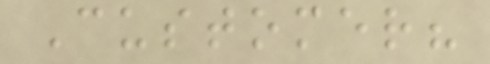Customer?
